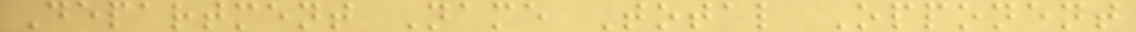Department Name Total Opponent
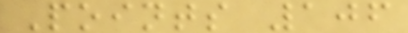Points 106
